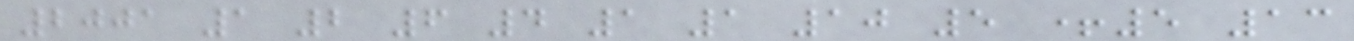2001 1 2 6 4 1 1 10 5 +5 13
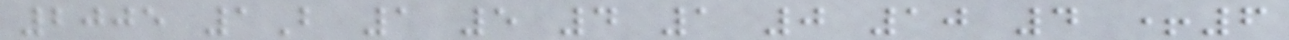2005 1B 1 5 4 1 0 10 4 +6
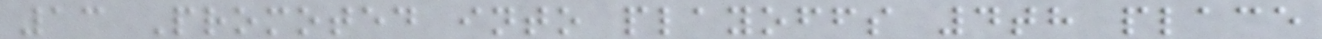13 Promoted into playoffs 4th place
